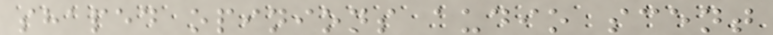shaped opinions audio scent
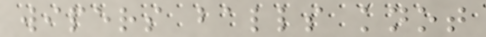wipers balls knot
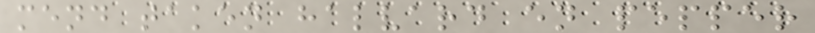mend taken halvard en pepper
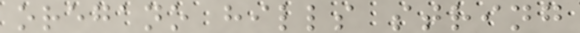oregano hills string
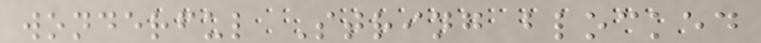wonderful String blocked
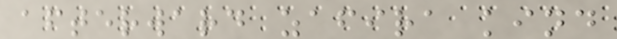afterward zafira kind
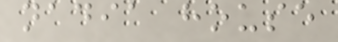nadia house
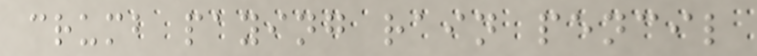crumb paying rain pencil
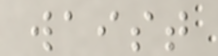waist
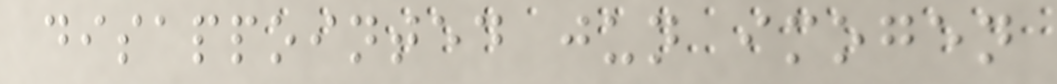disappointed jun imogen
